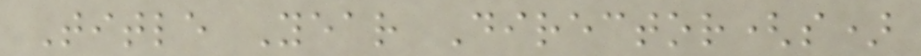Title Year Director(s)
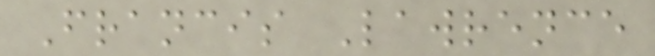Francis Lawrence
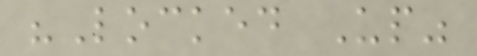"Locked Up"
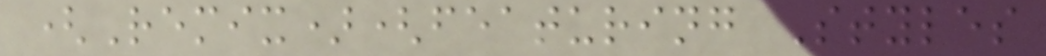(Remix)(featuring Styles
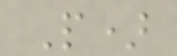P)
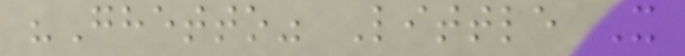"Ghetto" Little X
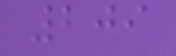209
